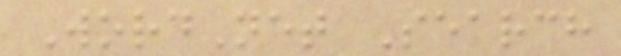WordNet Search
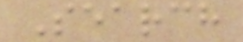Search
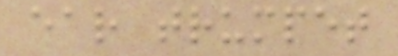ear trumpet
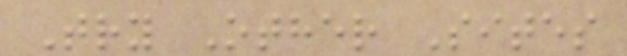Try Other Sites
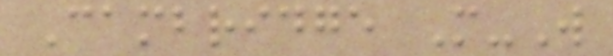Cambridge M-W
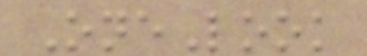OneLook
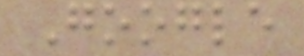Google
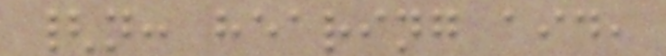{n: hearing aid,
